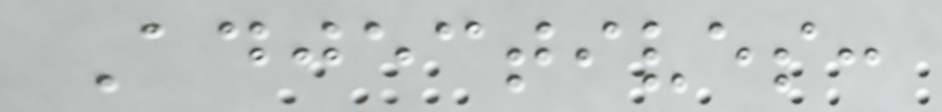Adjectives:
